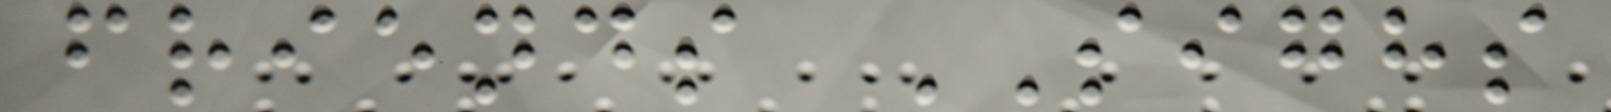friends SIGHS
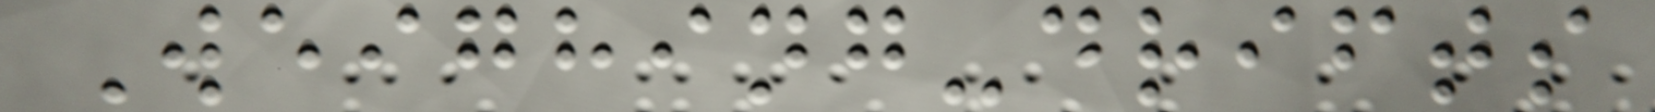Weighing-drifts
